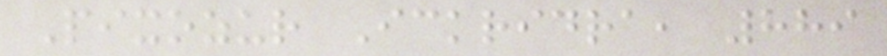Pixozur Ickridra, 889
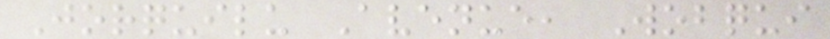Jorquilu Avenue, Wobqui
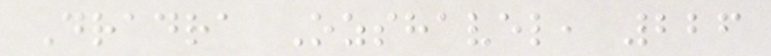Dradra Ozshavel, 226
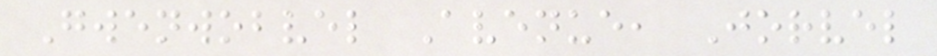Gwenwobvel Avenue, Jorvel
